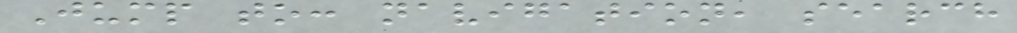Jump to: navigation, search
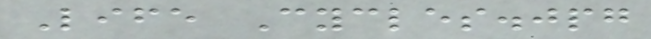Life Cycles.jpg
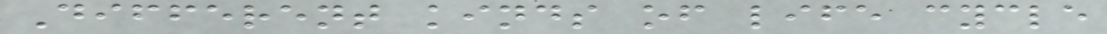Different kinds of life cycle
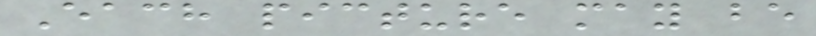Each picture may be
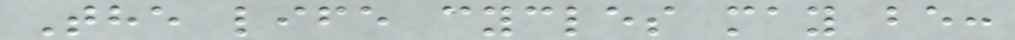The life cycles may be:
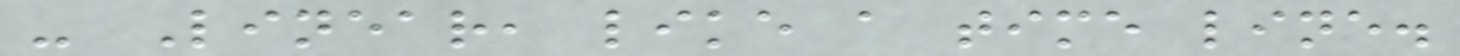- Linear, like a time line.
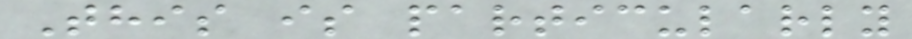This is particularly
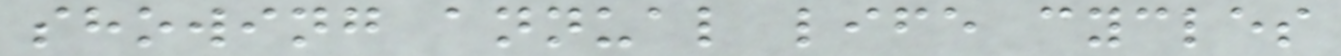showing annual life cycles
